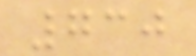730
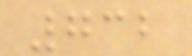732
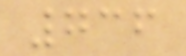736
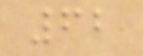62
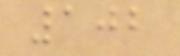102
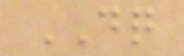DQ
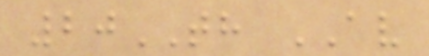20TH AV
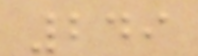249
